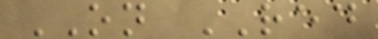ON RED
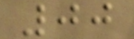00
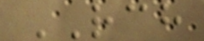RCH
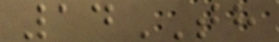14TH
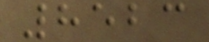8523
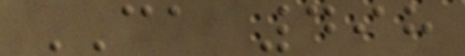CA 498
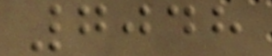7048
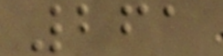261
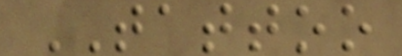TATTOO
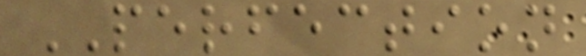PERFECTION
